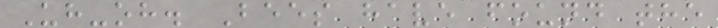Uh-oh. Bees have found the
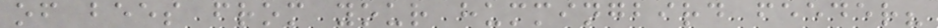of bees from your hummingbird feeder?
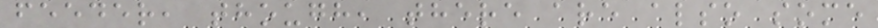feeder, though, there are also some
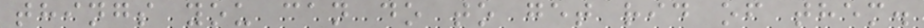things you can do to get rid of them.
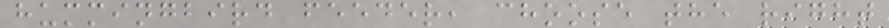hummingbird feeder, choose the right
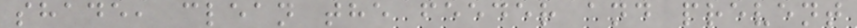shade, clean the feeder and prevent
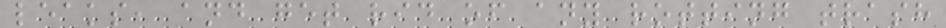leaks, and get rid of any rotting trash
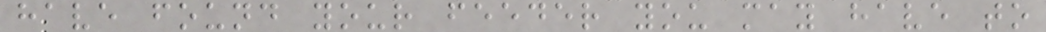have found your feeder you may have to
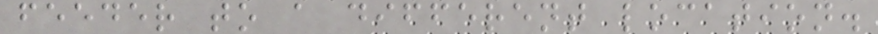feeder to a different location.
